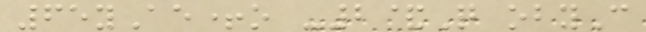65yAe+o -2&Q obyC
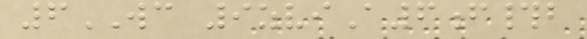6WC 9zviA6f#b
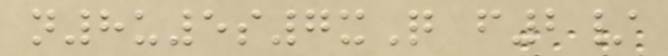n8u5s7xQ f2/
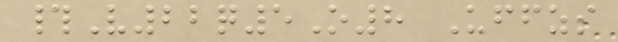#V22q5O8 Uffzs
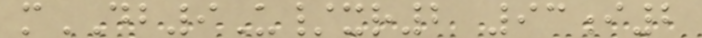mDB9U/xr2 93i2
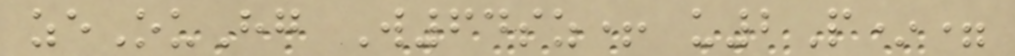zeOuHg W64sz+ u2P*=
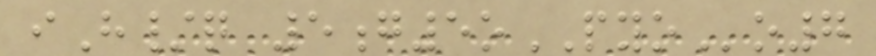iH/q 5g5oPYOo7
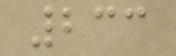233
